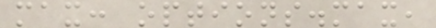max: options.max,
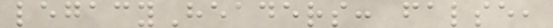legacyHeaders: false,
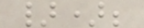});
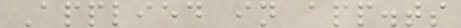Applied in app.ts
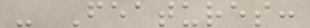- Features:
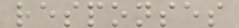responses
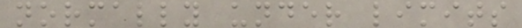normally under limits
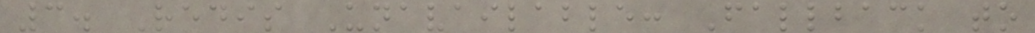3. Redis Unavailable: Fallback to
